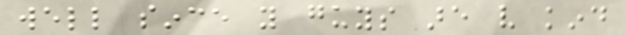well since you guys are very kind
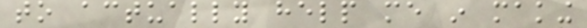to actually help me in making
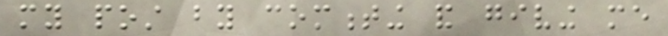my post by commenting and giving me
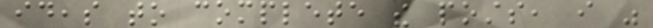ideas to complete the posts, i was
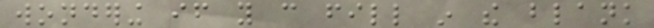wondering if you can fill in the blank
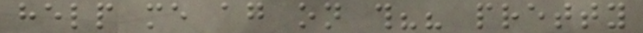help me again on this?? pretty
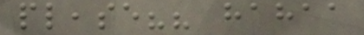please?? hahaa
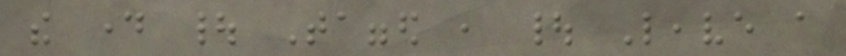the day | Tagged , | Leave a
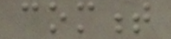comment
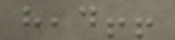head!!
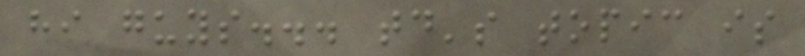hi guys... today's topic is
